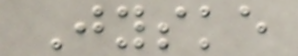Jyske
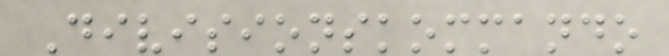Divisionskommando
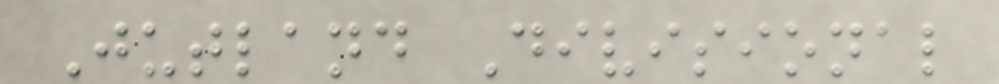Jutland Divisional
